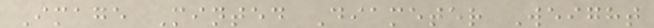Image Minted Diameter Weight
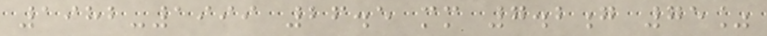1982-1999 26.5 mm 7.2g 75%
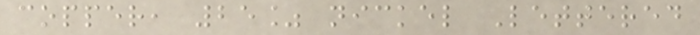copper, 25% nickel Lettered
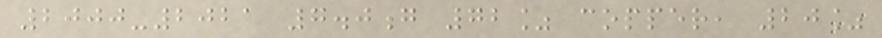2000-2021 7.0g 72% copper, 20%
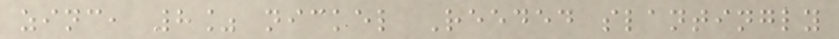zinc, 8% nickel Reeded slantingly
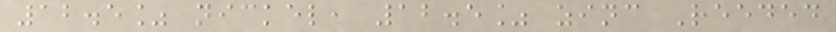12.5% nickel, 12.5% zinc Reeded
